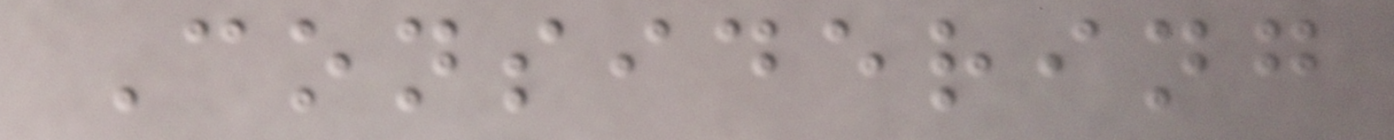Considering
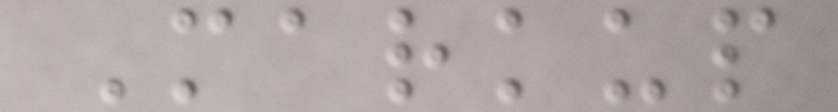Markup
